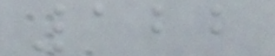122
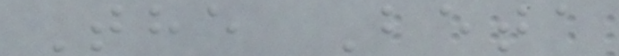The Beta
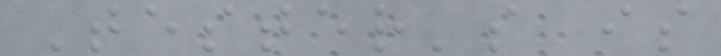Tester's is
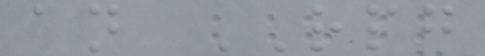an RPG
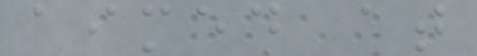aimed at
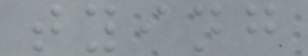tying
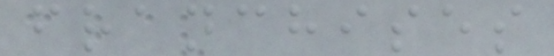franchises
